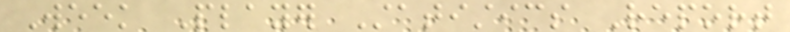Week Player Statistics Report
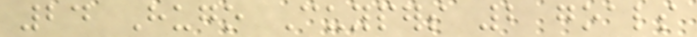24 Hugo Cuypers 2 goals
